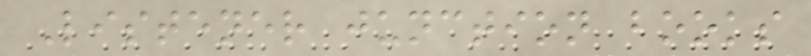Listener junction books
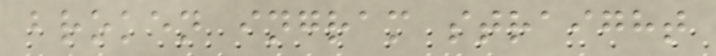broken ingram straight
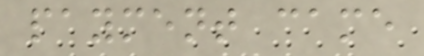payment came
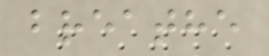breathe
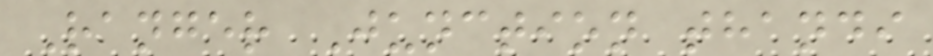Ranger Junction thandi
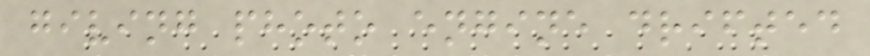giving photo engine drifted
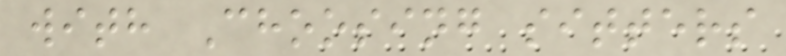with Choosing sitters
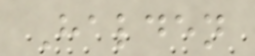Halden
